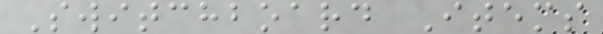Switchboard Items
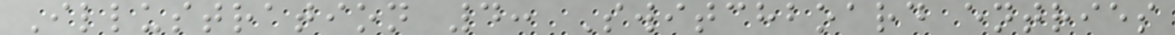Illustration 4: Switchboard entries
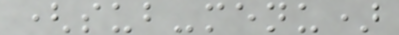(sub-menu)
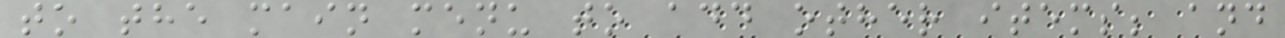to the main menu to add other items; and
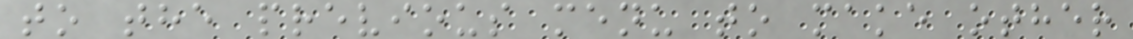to the previous menu to make other
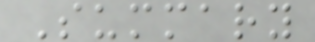Summary
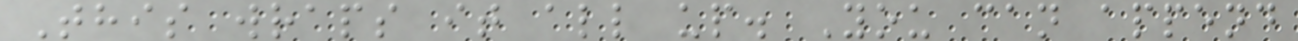This wraps it all up. You can append
